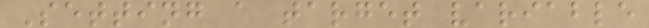Setting a target variable
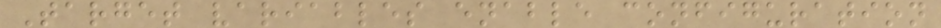Target variables enable configuration
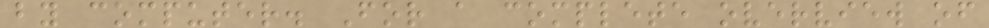by computer. For a complete overview of
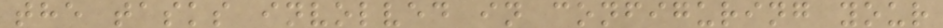the tasks involved in configuring your
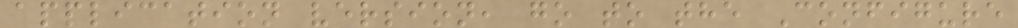application version, go to the Configure
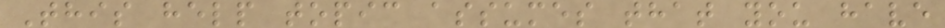This help topic assumes that you have
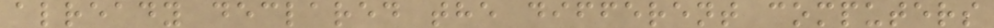already declared the different computers
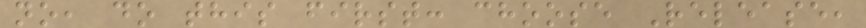no, do this first: choose Release,
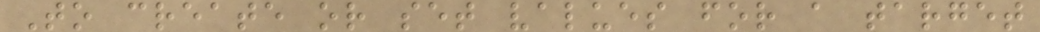To create or set values for a target
